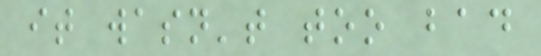it wasn't too bad
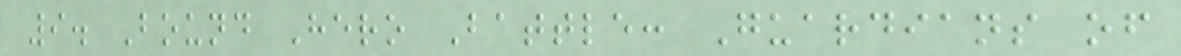9. Bound Hero Battle: Guardians of
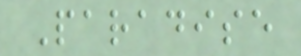Paradise
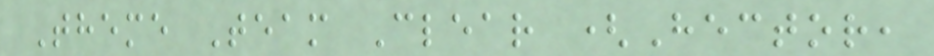Theme Team Clear (Hector,
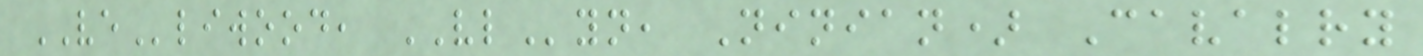VEliwood, VLyn, Ninian) Cavalry
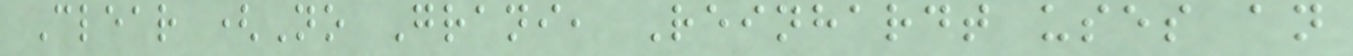Clear (No Grani, Reinhardt uses an
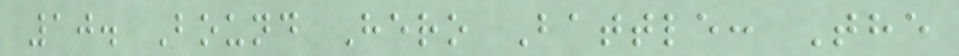10. Bound Hero Battle: The
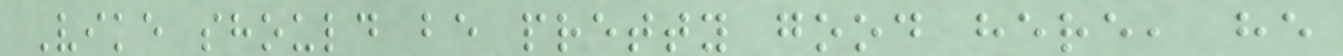Vike should be pretty good here, he
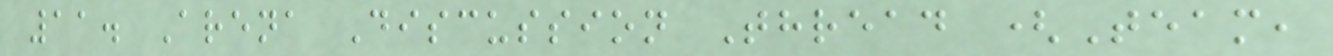11. Arena Discussion Thread (Team,
